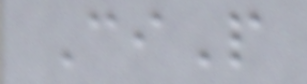CiP
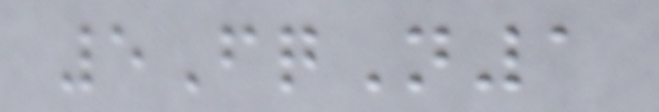5FqN1
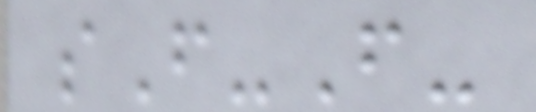sF-F-
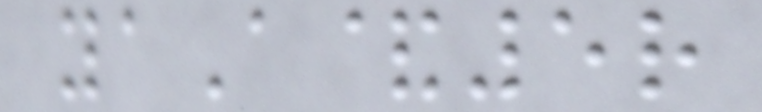yaA&5r
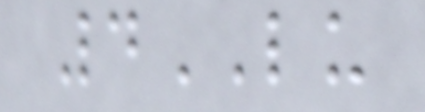4LU
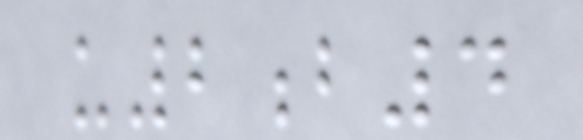u2b4
